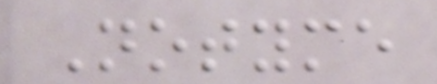Notyme
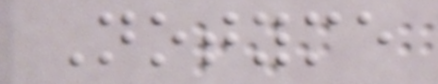Notyme
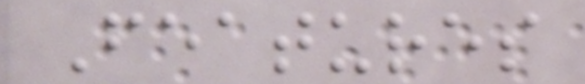Features
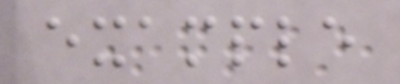example
